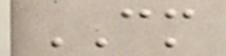CM
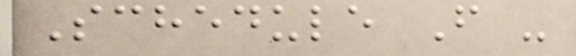Schedule F -
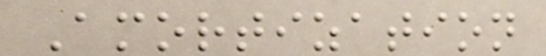Amortization
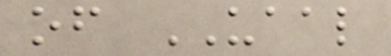of UAAL
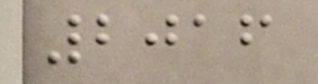2016
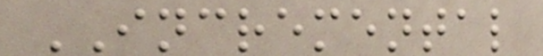INCREMENTAL
